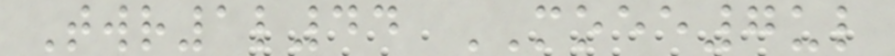Twr1l44 MOEE7ul
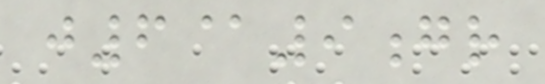j6@9gr
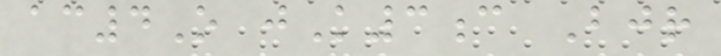ac4O jK3c Bjr
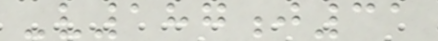-v187j31
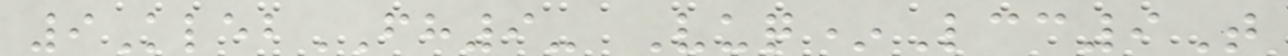9KlebFH9- Vuq*Lcc9T
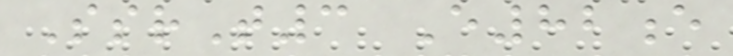SsrT3 E82e
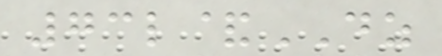73l&DZ
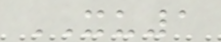XU1
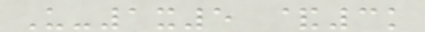U-1x5 &3k
